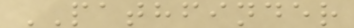PATHFINDER
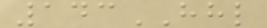143HHL
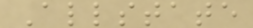Allstate
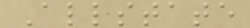Allstate
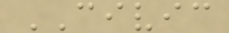CIVIC
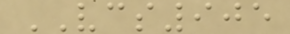VCS905
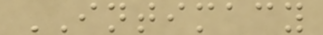INTIMACY
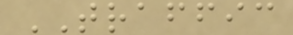TRAFFIC
